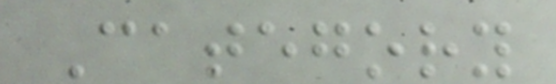Category
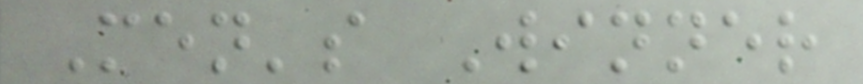Men's Winner
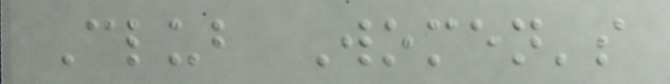Club Women's
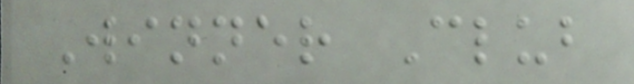Winner Club
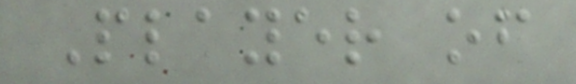Player of
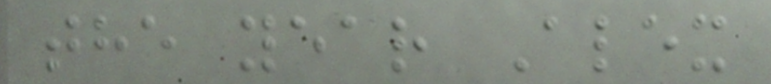the year Alex
